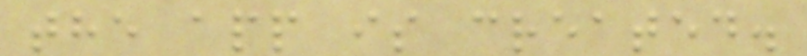the app is created.
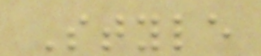Style
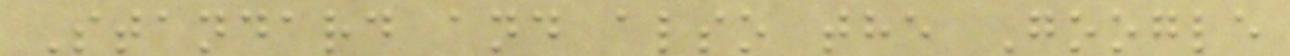Standard and also the Google
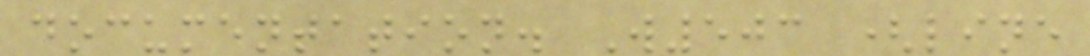documentation. W503 (line
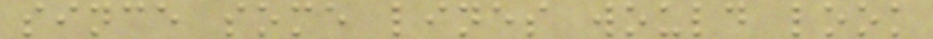since some lines would look
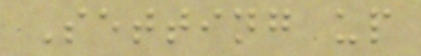Setting up
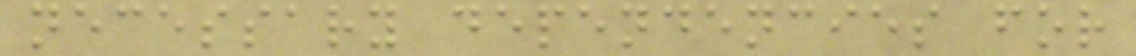necessary dependencies for
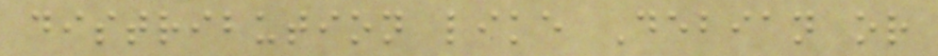distribution like Debian or
